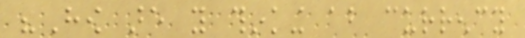"How are you thinking about currency
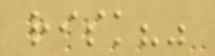risk?"
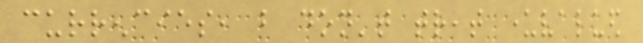currencies, but don't treat undervalued
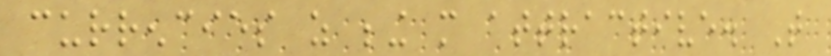currencies as being more attractive. That
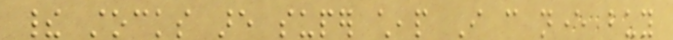their stocks are super cheap I can never buy
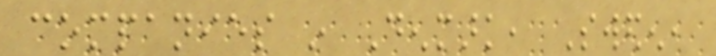companies in Denmark, Sweden,
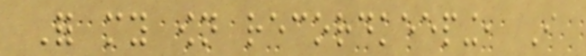For my own recordkeeping, I
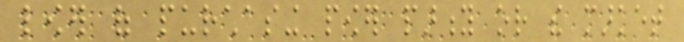lower of purchasing power parity or the market
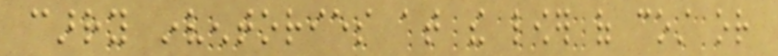carry inventories at the lower of cost or
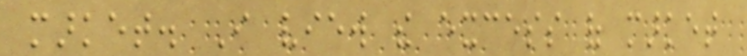market. I view the excess of market
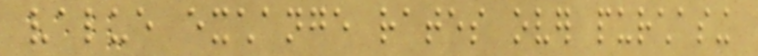value exchange rates over purchasing
